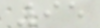95
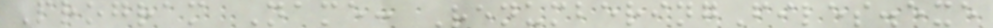Program Name: RenumberingFiles.exe
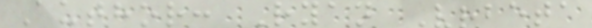Author: Ryan Vrbeta
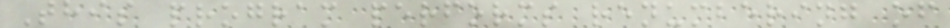This program performs renumbering of
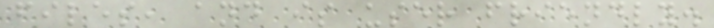files, and is user friendly.
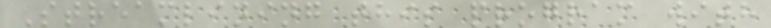Streamlining this program with
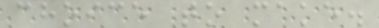choice to make.
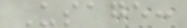Usage:
